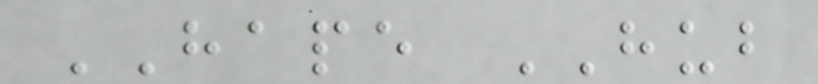HAPE HUB
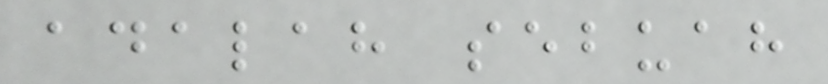adalah sebuah
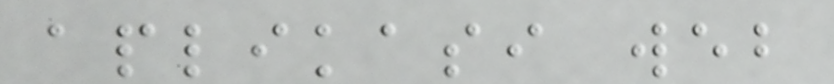aplikasi web
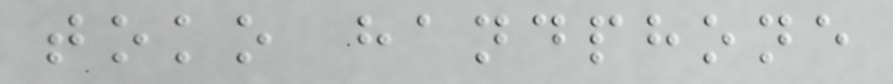toko handphone
